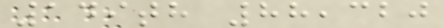149th 88,320
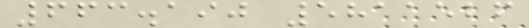663.190 5811526
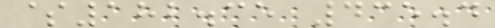$182.35 435.4
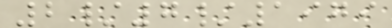2/7/1979
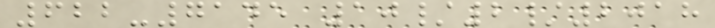622-7145 10/2/2018
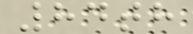84th
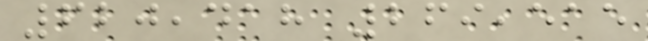620,418 269,515
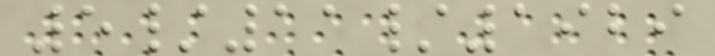5/11/1929
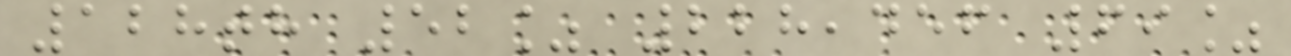128th 52% 228,456 69%
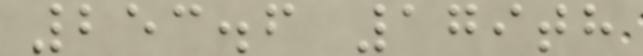253.6 179th
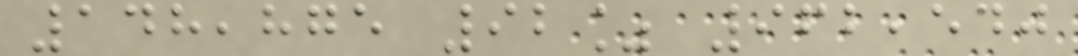148,875 92% 962,540
